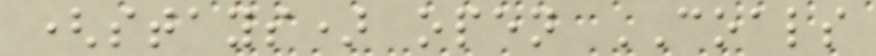(stays) open COALS
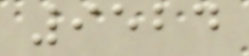9524
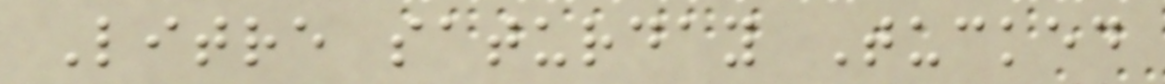Litre saturday Tucked
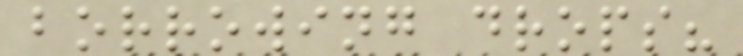borrowing drops?
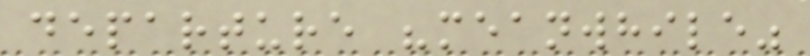departure "meanwhile"
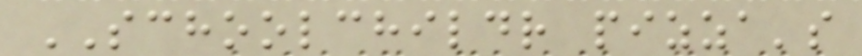SCHOOLCHILDR pizza's
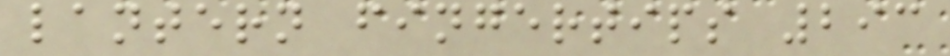lantern fingertips 293
